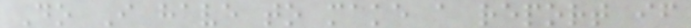Do I have to make a report if
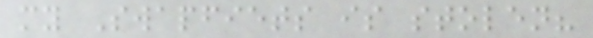my Swapfiets is stolen?
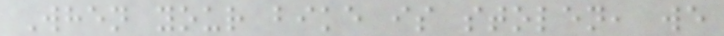When your bike is stolen, we
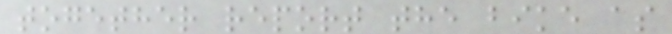together report the bike as
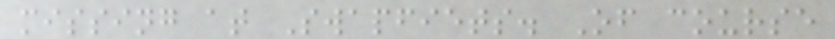missing at Swapfiets. Of course
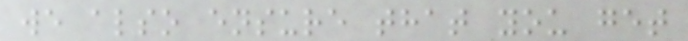we also ensure that you get
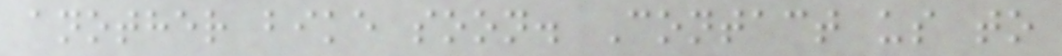another bike soon. Contact us to
